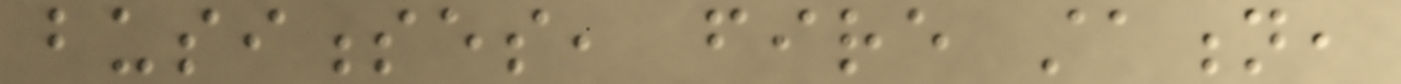businesses, fire station,
